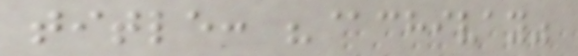title: "@chivay"
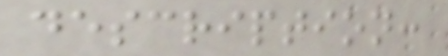description:
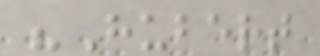"Hubert
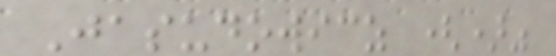Jasudowicz ()"
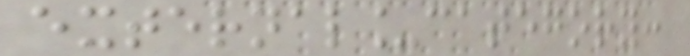external_category:
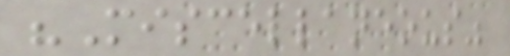"Miscellaneous"
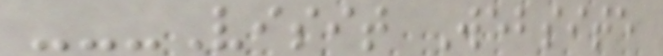---Visit Website
